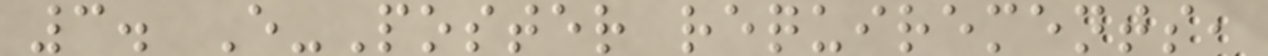3. E-Poster requirements,
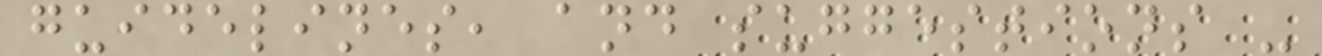guidelines, and suggestions -
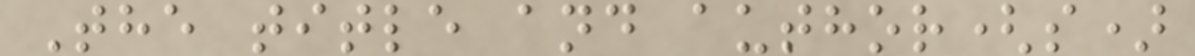The title and author(s)
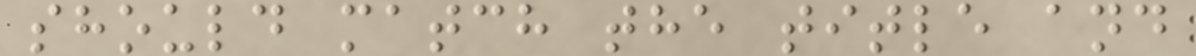should match the title and
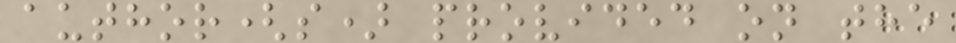author(s) provided on the
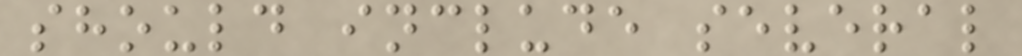should include several
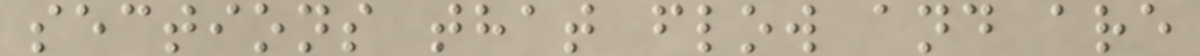sections that flow and are
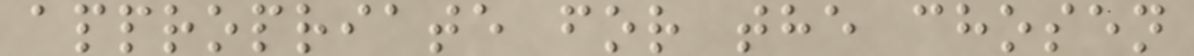appropriate for the chosen
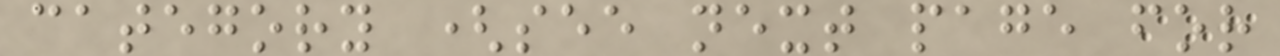category (see next page for
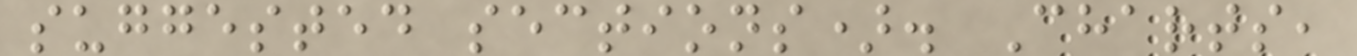suggested sections). Charts,
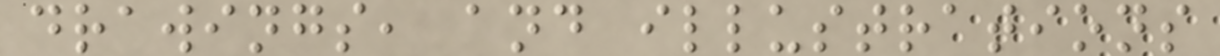drawings, and illustrations
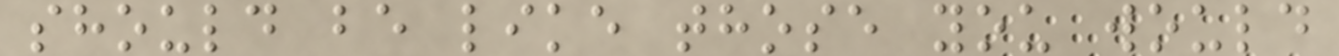should be like those you would
